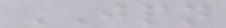JPN
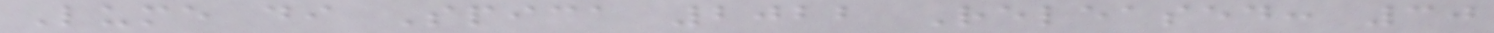Lume di Spica 2022 Released: 30
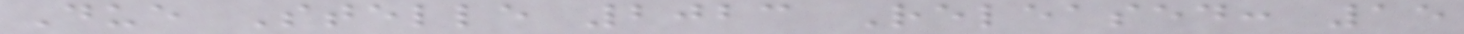Due Stelle 2023 Released: 15
